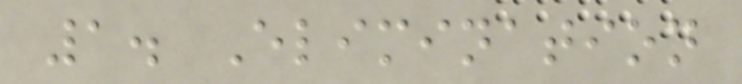1. Elimination
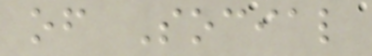of Social
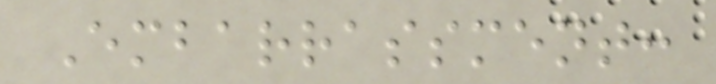Embarrassment:
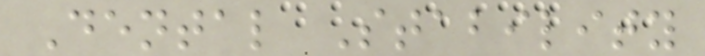Dental Stability
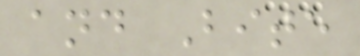and Bite
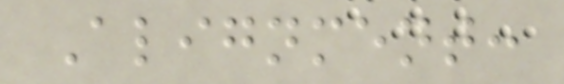Alignment:
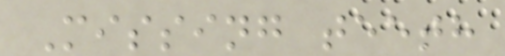Missing teeth
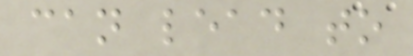can lead to
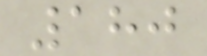180
